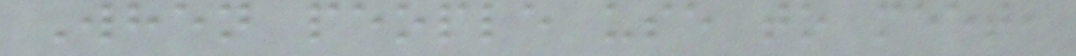When people use to meet,
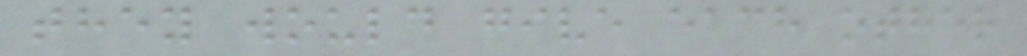they would give each other
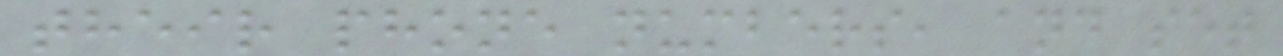their phone numbers, and set
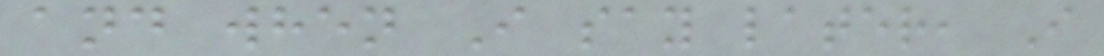and when I say later, I
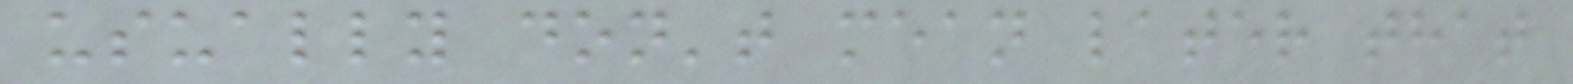usually don't mean later that
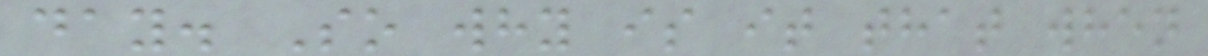day. So why is it that when
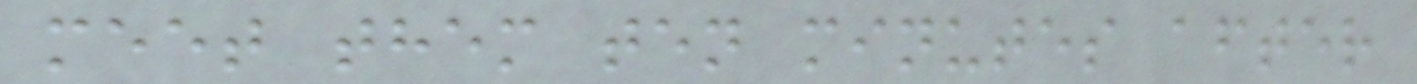meet them ten minutes after
